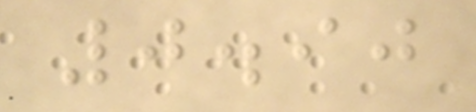0.90
